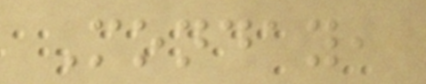Monday,
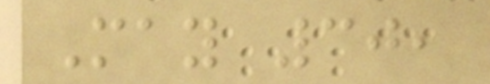May 30,
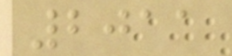2011
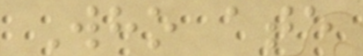Who ate
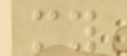my
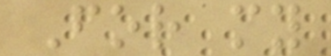For my
